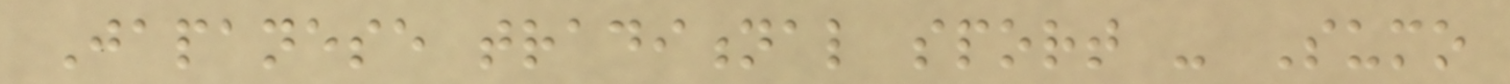Japanese traditional sport - Sumo
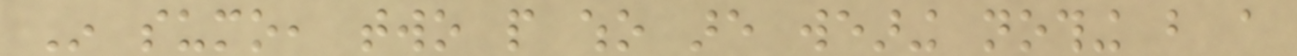In sumo, two people who are wearing nothing but a
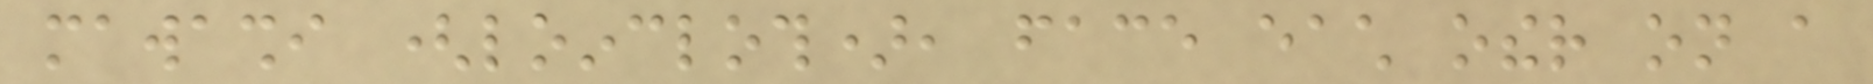mawashi (loincloth), face each other on a
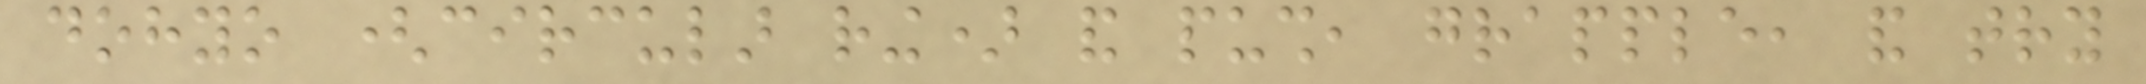dohyo (circular ring) and push, grapple, and try
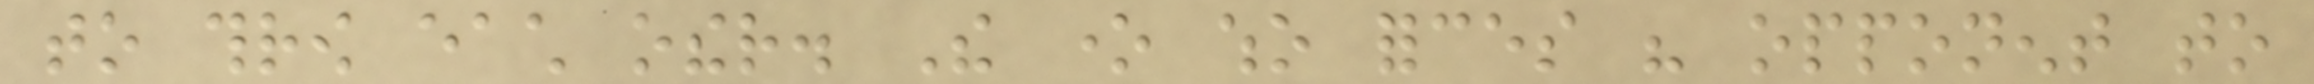to throw each other. The one who forces his opponent to
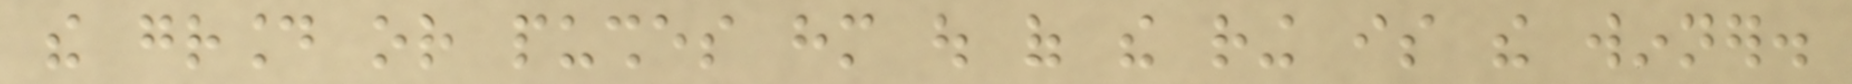the ground or pushes him out of the ring is the winner.
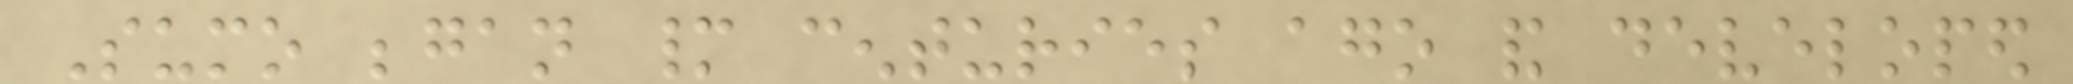Sumo began many centuries ago and developed
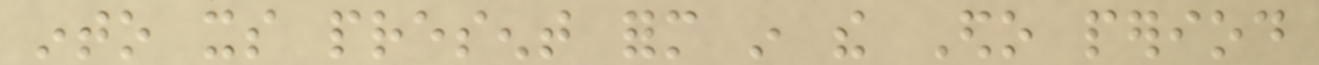into its present form in the Edo period
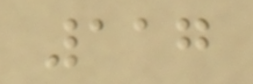117
